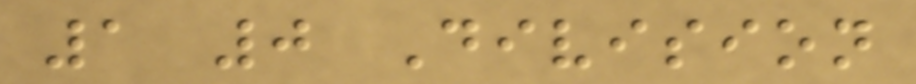1 0 Division
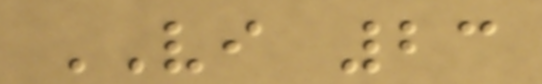VI 23
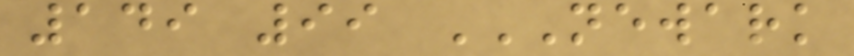149 99 NEWARK
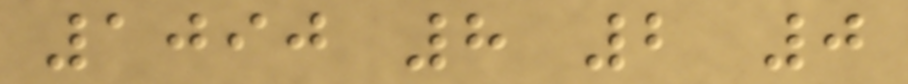1090 8 2 0
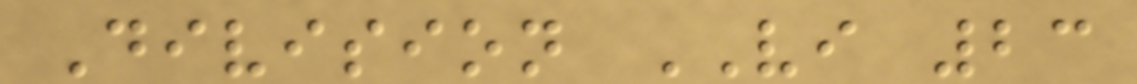Division VI 23
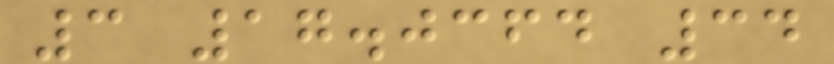3 17.0364 34
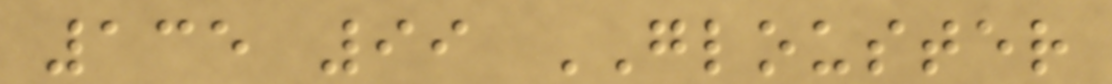135 99 GLOUSTER
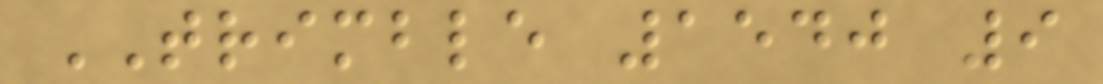TRIMBLE 1540 9
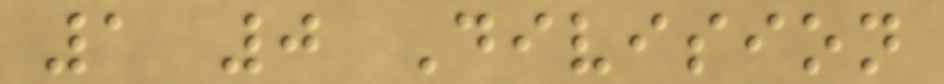1 0 Division
